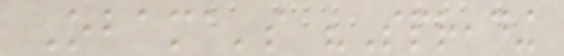Obama's "Spreading
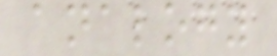analogy
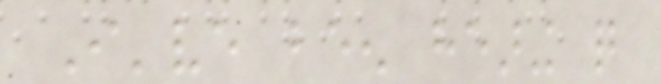I've been hearing quite
